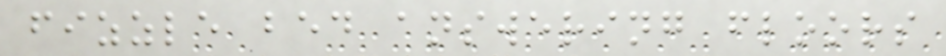fizzle bed answering floors
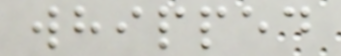whipped
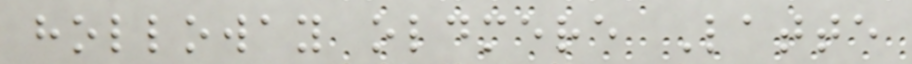holloway oldmere Latte
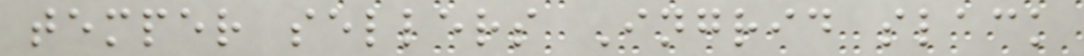temper sellers Ingrid slack
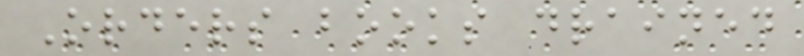Orders books drained
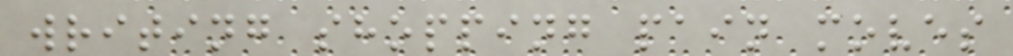writing shopping pain moves
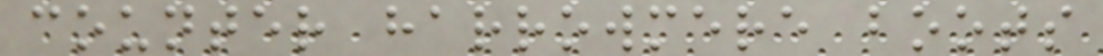counter harrowmere boots
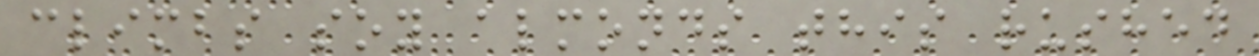climbs soy almonds this rushed
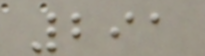291
